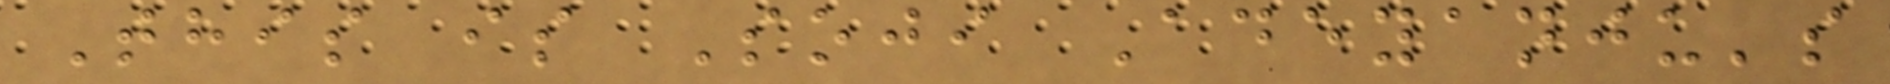This is Soji Adeyanju's
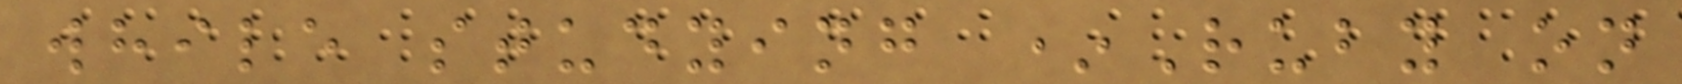while studying *Ruby on
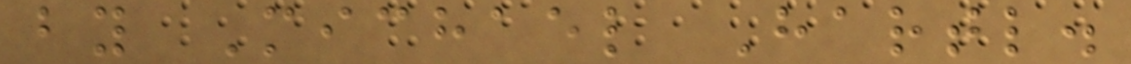by Michael Hartl.
